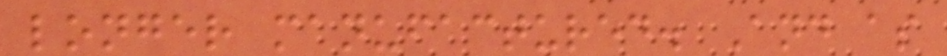longer manufactured. And as
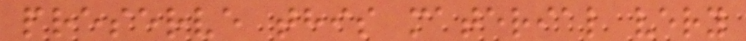preserve this material very
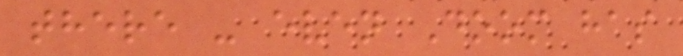there - even Doom has
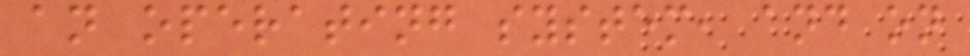an operating system, and on
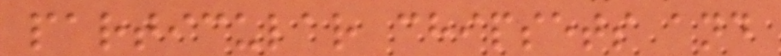particular chipsets and
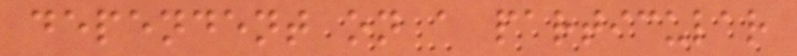dependent on a particular
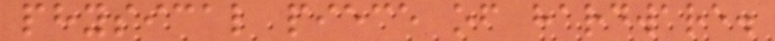physical piece of hardware.
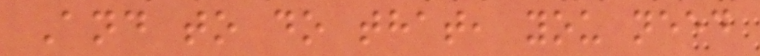And to do that, you need
